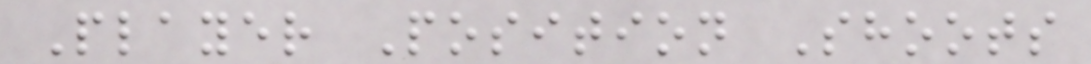Player Position Shoots
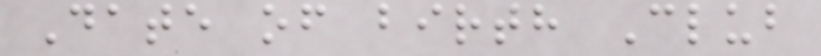Date of birth Club
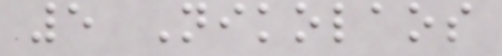5 Nikolaos
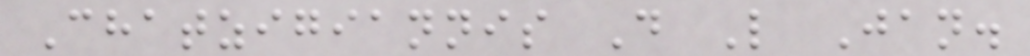Chatzigiannis D L Jan.
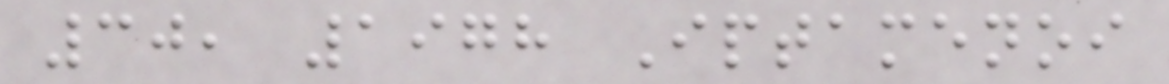30, 1978 Iptamenoi
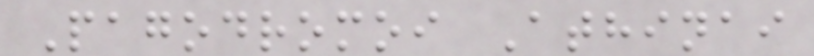Pagodromoi Athinai
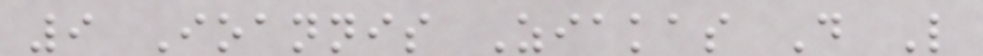9 Ioannis Ziakas D L
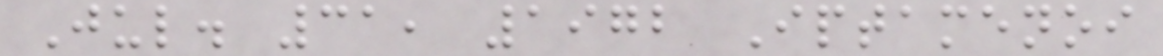Jul. 31, 1972 Iptamenoi
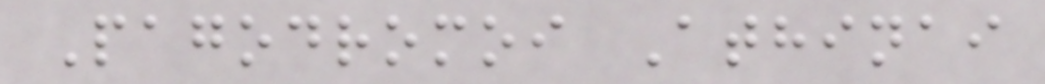Pagodromoi Athinai
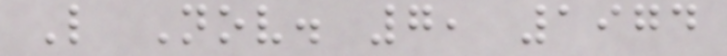L Nov. 7, 1974
